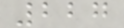227
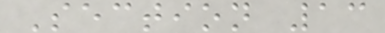Section 13
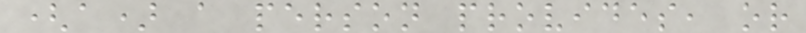(a) a person provides, or
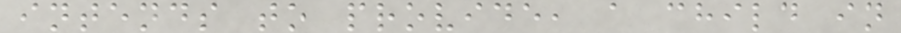intends to provide, a child in
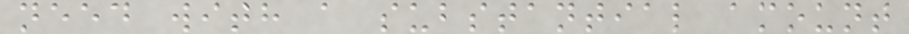need with a substantial amount
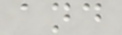and
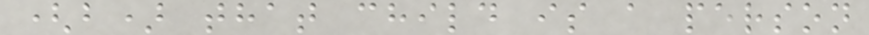(b) that child is a person
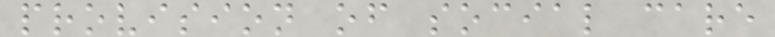provision of social care
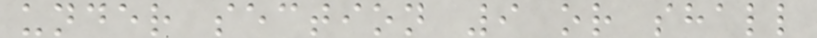under section 9 or shall
